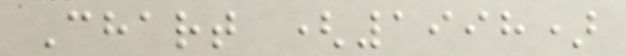Chart (1998)
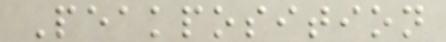Peakposition
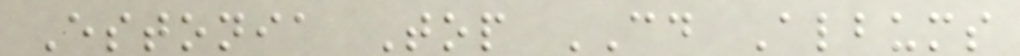Estonia Top CD Albums
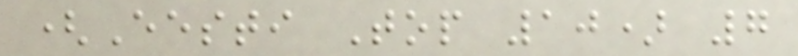(Eesti Top 10) 7
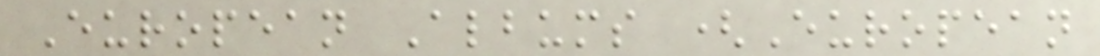European Albums (European
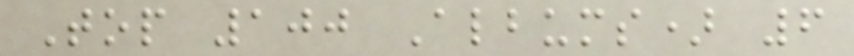Top 100 Albums) 6
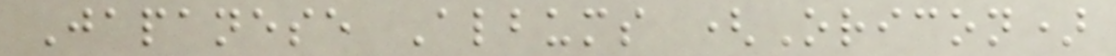Japanese Albums (Oricon)
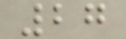27
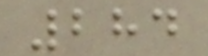284
